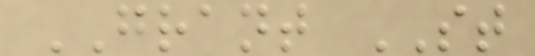GRANT ST
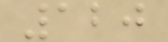120
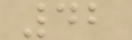42
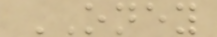ONEY
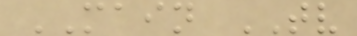MAIN TV
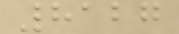8127
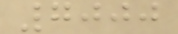7000
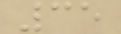35
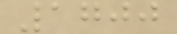1700
